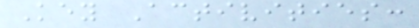Key Activities:
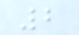2
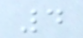4
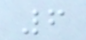6
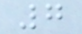7
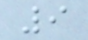9
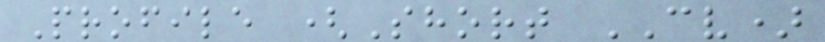Profile (Short CV)
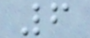6
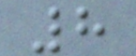8
